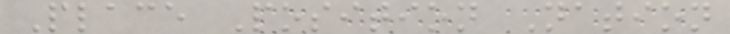Place Position Nation
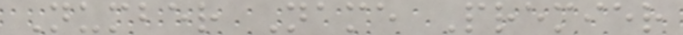Number Name Premier
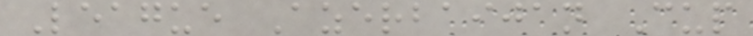League Azerbaijan Cup
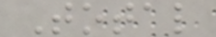Total
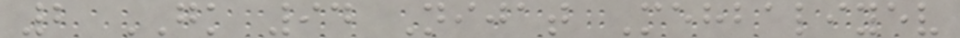2 GK 94 Nijat Mehbaliyev
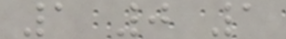1 0 1
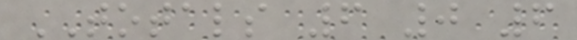TOTALS 6 0 6
